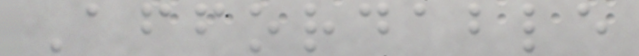Affordable
